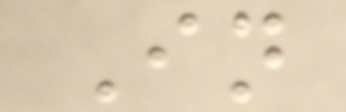In
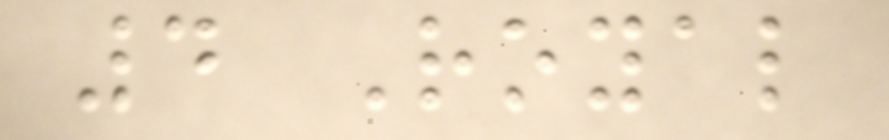4 Royal
